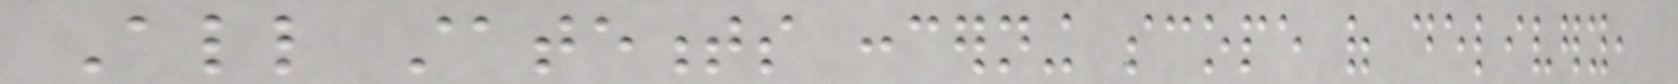All statements concerning scope of delivery,
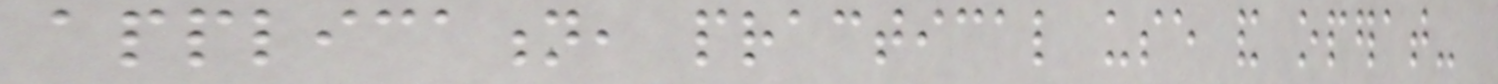application, practical use and operat-
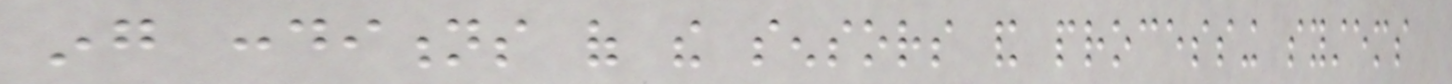ing conditions of the sensors and processing systems
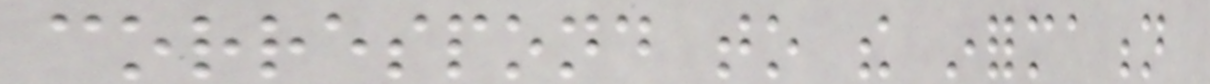correspond to the information
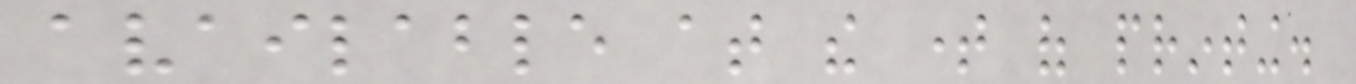available at the time of printing.
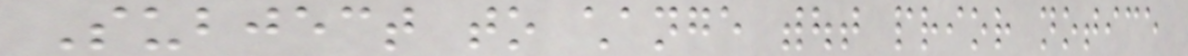Subject to change without prior notice
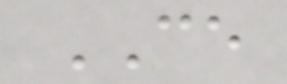CE
